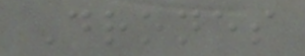Drones
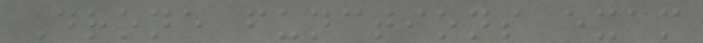Drone functions exam
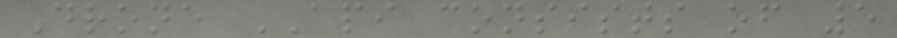Drone API consists of 5
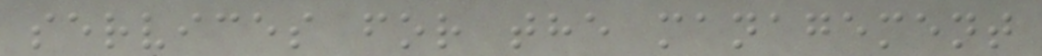services for the management
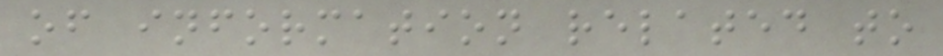of information related to
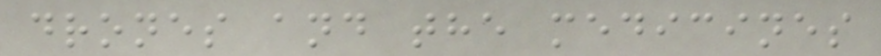drones and the medicines
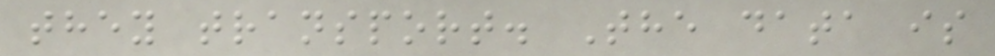they transport. The data is
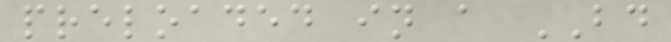preloaded in a BD
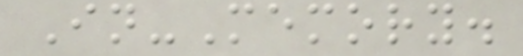In-Memory.
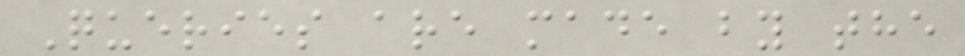Queries are made by the
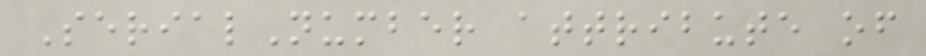SerialNumber attribute of
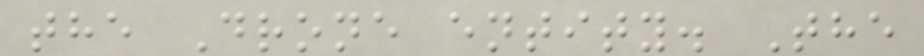the Drone entity. The
